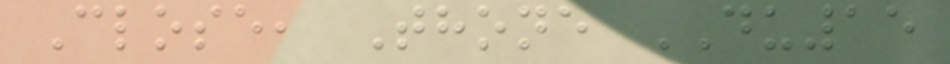Close, Thone DU15
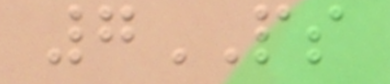7PS
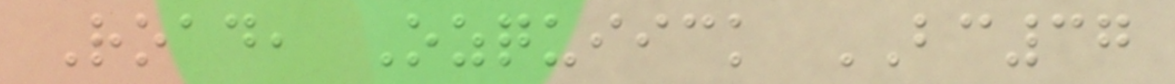Road, Ozquiick BC37
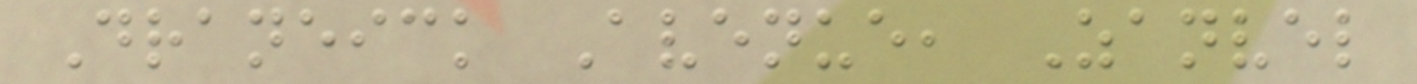Draneick Avenue, Zanvel
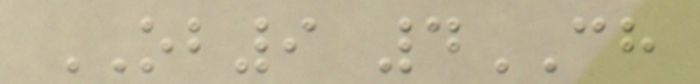OB9 4CH
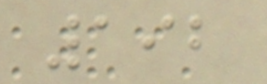192
